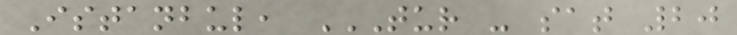Istanbul, TUR - SAT 20
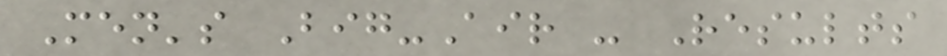Men's Big-Air - Results
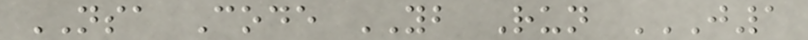NSA Code YB Run J1
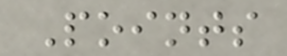Points
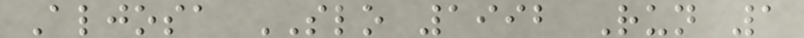Aljosa SLO 1992 Run 1
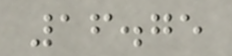16.75
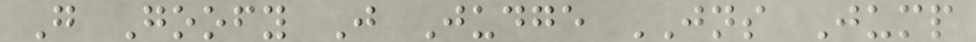G Goofy J Judge JNS Jump
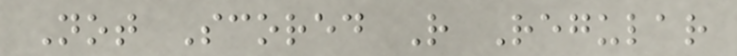Not Scored R Regular
